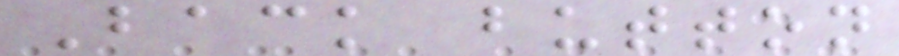Back button
